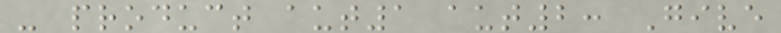- product aut1 aut2: Give
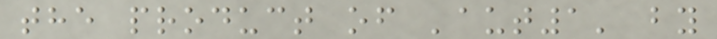the product of 'aut1' by
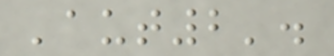'aut2'.
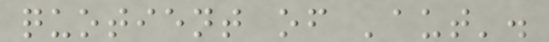quotient of 'aut'.
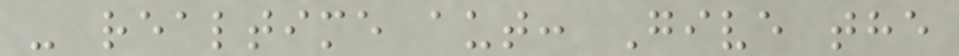- realtime aut: Give the
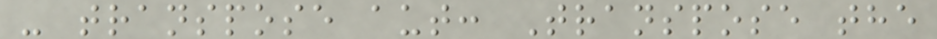- transpose aut: Transpose the
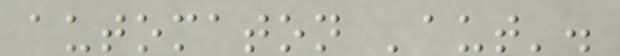automaton 'aut'.
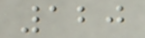120
